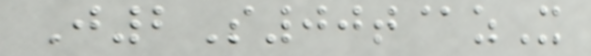J2S00t@zX
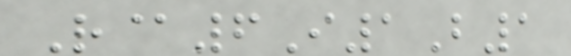R@6I1B1
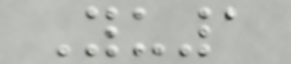Yu1
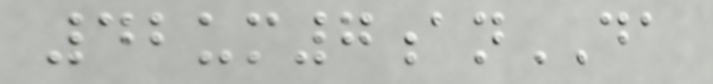42um7anDA
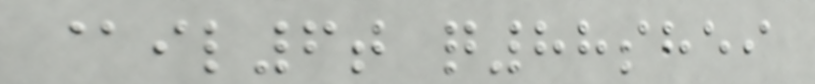@il6t q88shei
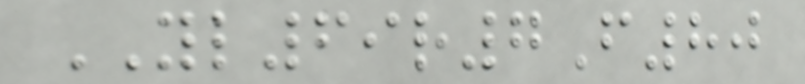YL69r7F80
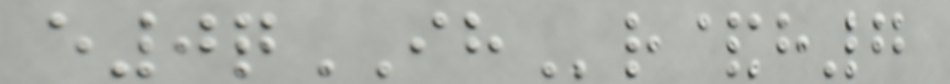e0qIHr&h7
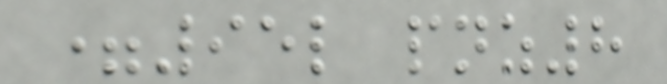=95l pnz8
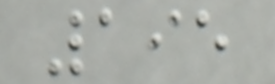195
